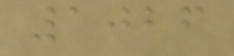1026
